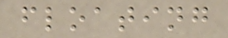floating
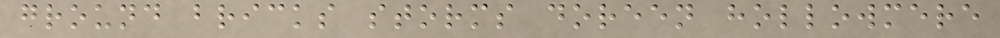ground bricks storms doreen hollowmere
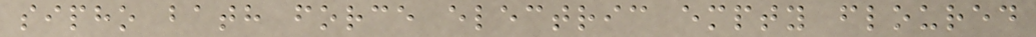sipho bath force electric empty floured
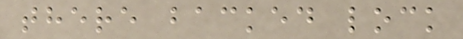there backed lock
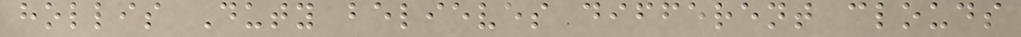hollis Duty believes different clouds
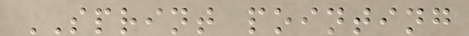SPRINT pointing
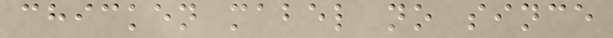chicken mabel no since
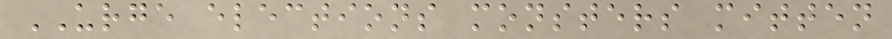URGE elections monsters mitten
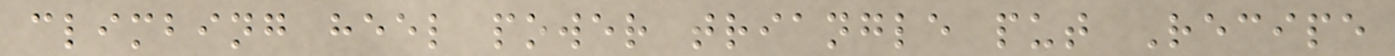climbing heel power triangle put Recipe
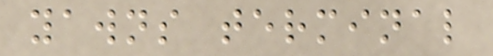yawns terminal
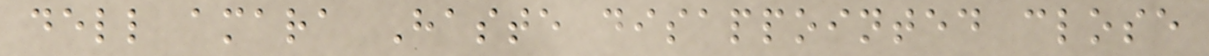dell amara Haste disappointed close
